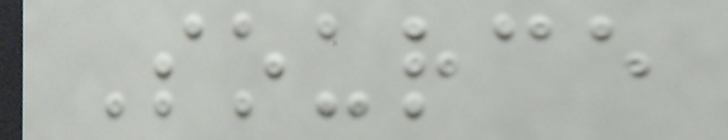Source
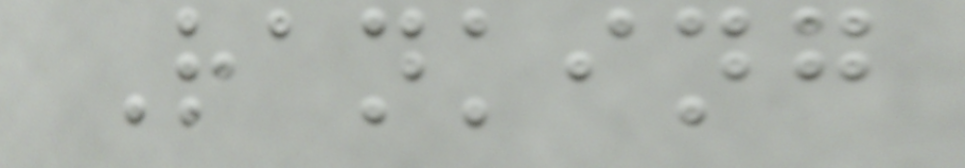Ranking
